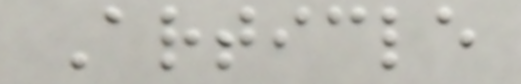Article
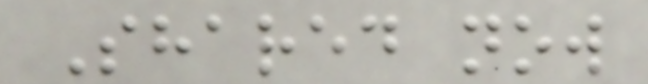Shared now
